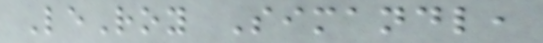LeRoy Simandl,
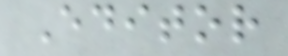Editor
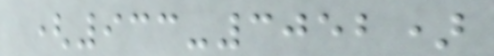(933-3052)
